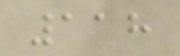118
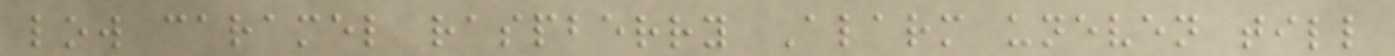low caramel raspberry Alarm uneven till
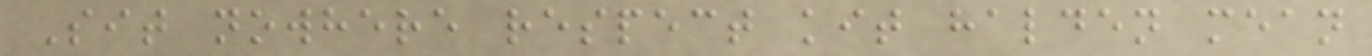Sit nowhere respect kit halden mean
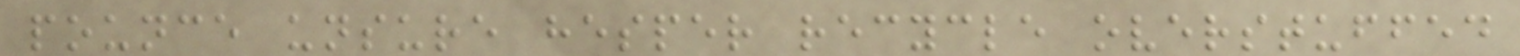pounce unsure hesper recycle overstuffed
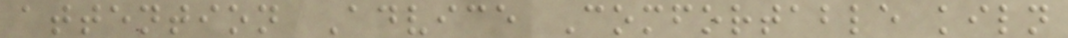attention Advice Comfortable kiln
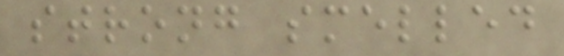strong smelled
